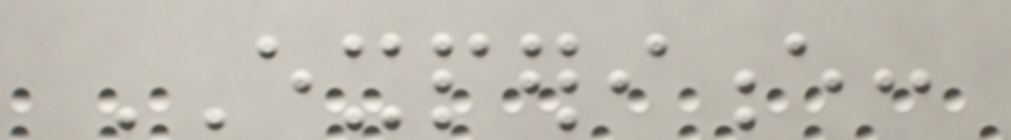EXPERIENCE:
